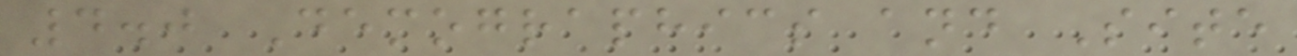4.0 Demographics and Site
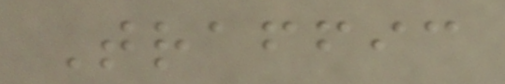Traffic
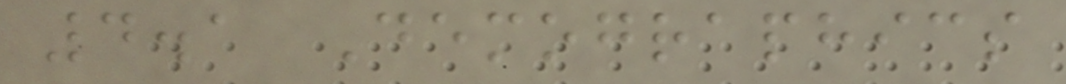4.1 Demographics
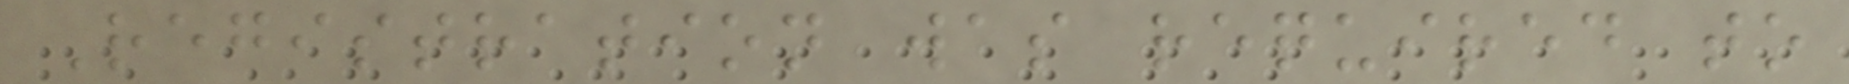Registration was required to
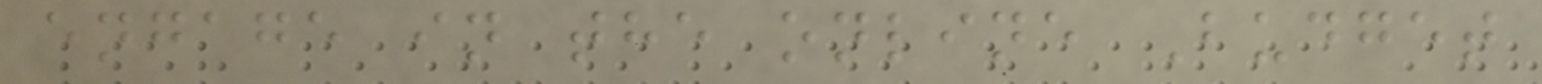engage in the online Budget
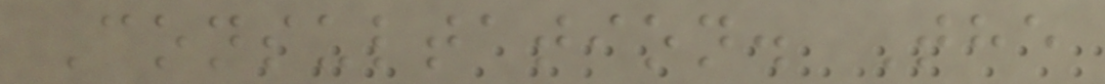Consultation. The
